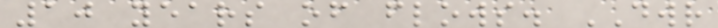10 years of flows. DWR
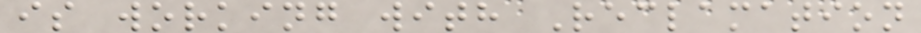is working with Reclamation
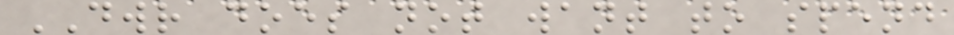DWR does not want to spend
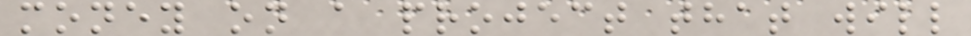money on a project that will
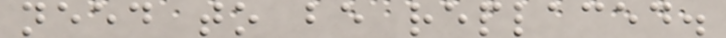need to be replaced.
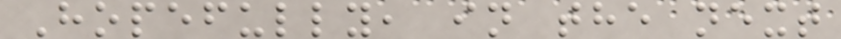Hopefully, in the next
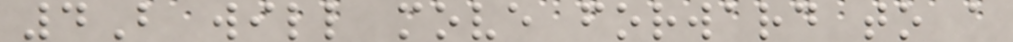4B will move forward to a
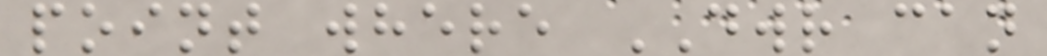point where DWR can
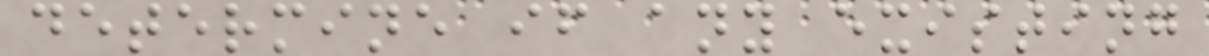determine if any existing
